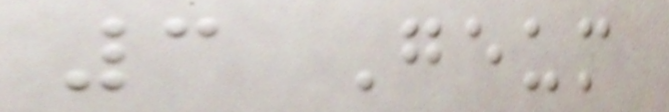3 Geum
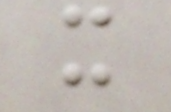x
